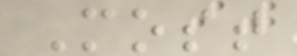Most
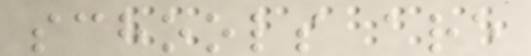schools are
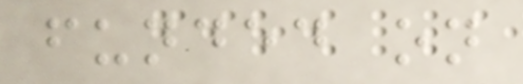funded on
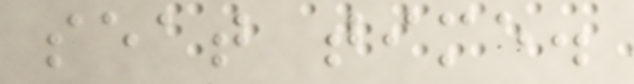seat time.
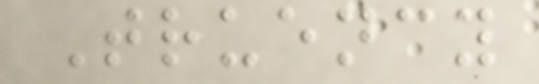Truency
